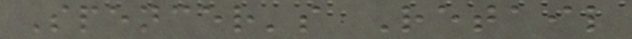Spencer's Retail
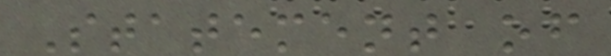Statement of
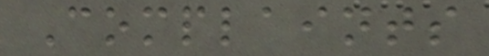Complaints
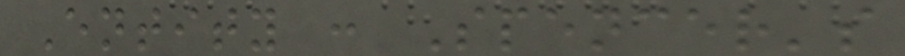Entity : Spencer's
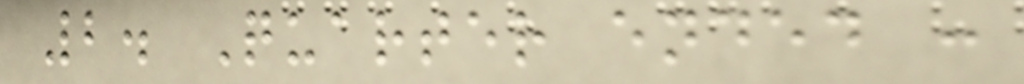2. Quarter ended :
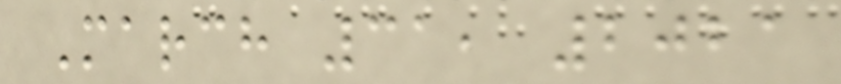March 31, 2021
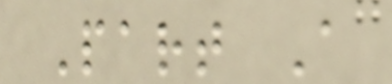Part A
